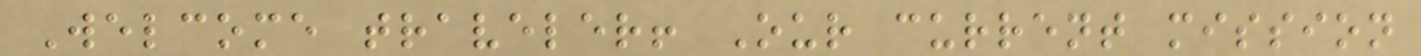Welcome traveler! Our current mission
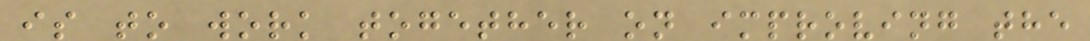is to work together on improving the
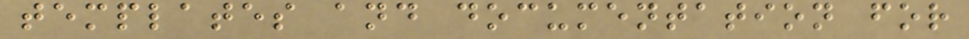templates and documentation for
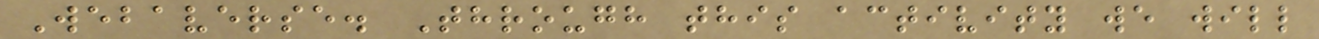Webaverse. Through this activity we will
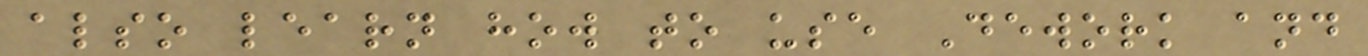also learn how to use Dework and
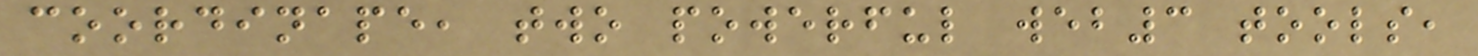coordinape, two powerful web3 tools,
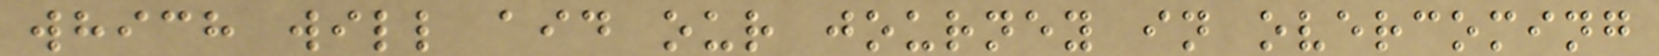which will aid our journey in overcoming
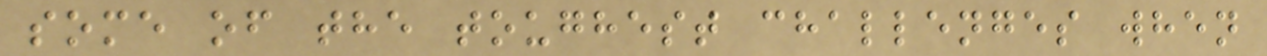some of the toughest challenges when
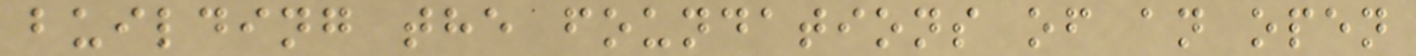building the foundations of an open
